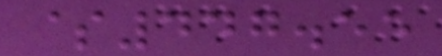$447.55
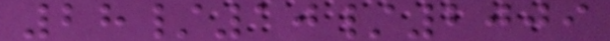28/10/2009
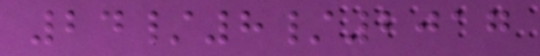24/8/2017
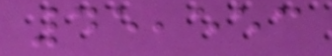45,553
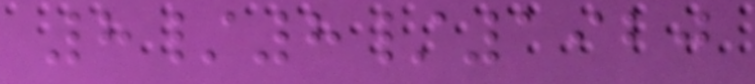8/8/1920
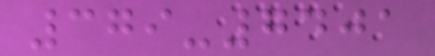379-7401
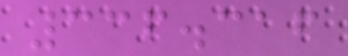336.316
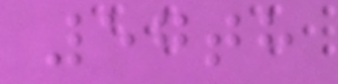57th
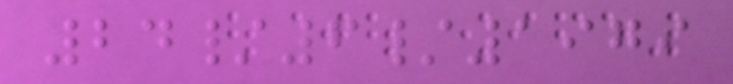24/6/1979
